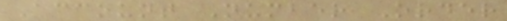Account Number Order
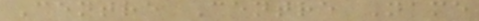Centre Centre Name
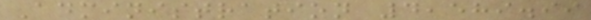Administration 4,589.99
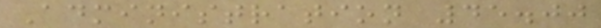Administration 45.00
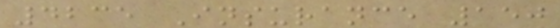4235 Insurance 150
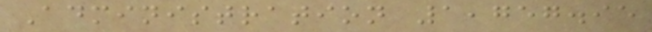Administration 1,757.95
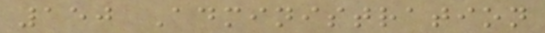150 Administration
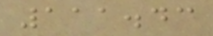111.43
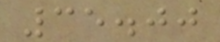35.00
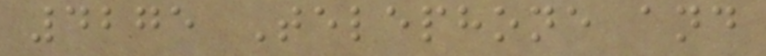4275 Telephone and
